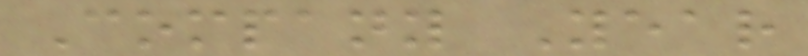Company Year
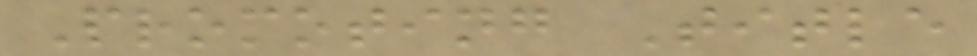Promoting Title
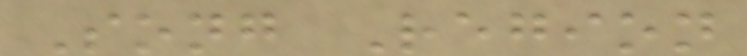Song Region
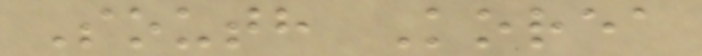South Korea
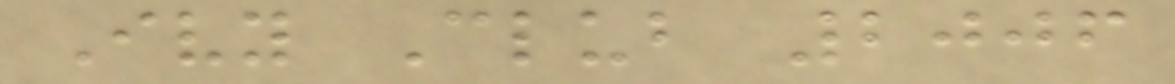Ivy Club 2006
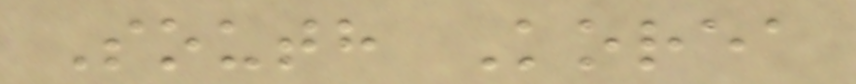South Korea
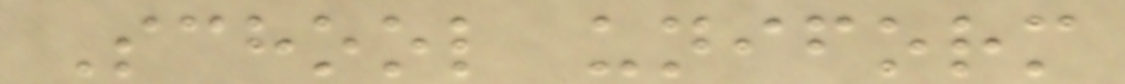School uniform
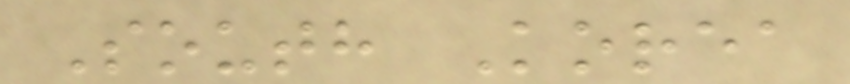South Korea
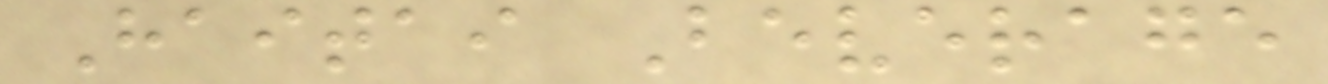Haitai Beverage
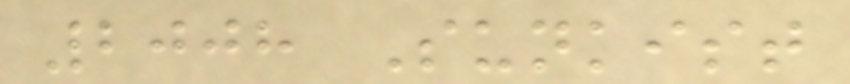2008 Sunkist
